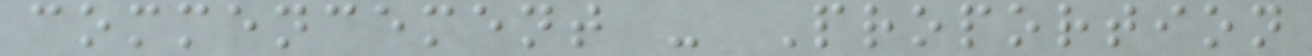commencement - Proportion
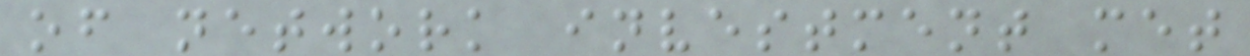of network investment met
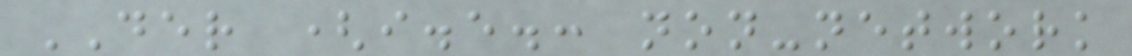DER (i.e.: non-network
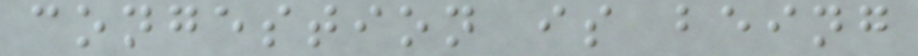congestion is being
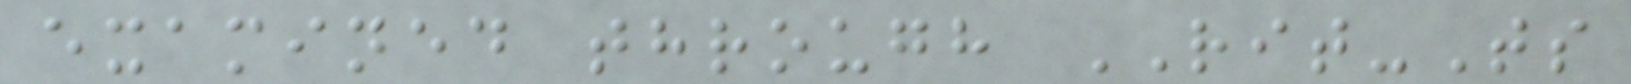examined through RIT-Ts
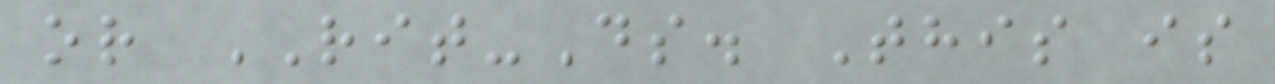or RIT-Ds. This is
